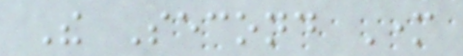The Second Mother
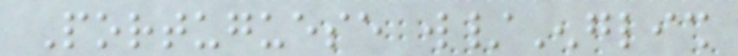Portuguese w/English
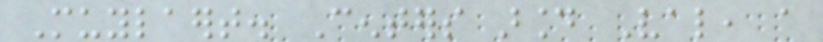Muylaert. Centers around Val, a
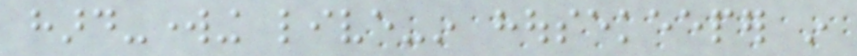hard-working live-in housekeeper in
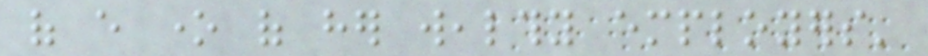of every one of her wealthy employers'
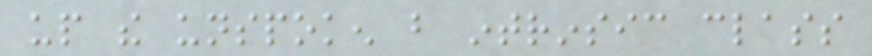up the unspoken but intrinsic class
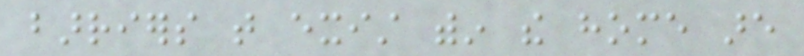barriers that exist within the home are
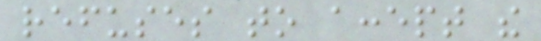refuses to accept the
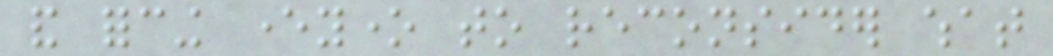and forcing everyone to reconsider what
